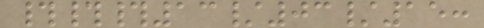###13/03/15:
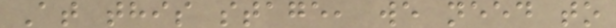At this stage, we need to
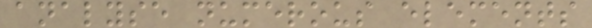analyse numerous elements
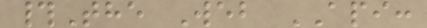#The Web API:
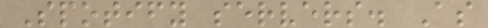Spotify servers. As
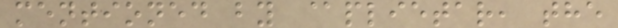mentioned by @plietar, the
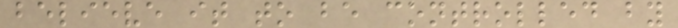believe it to be controlled by
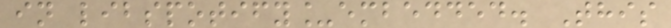in libspotify_embedded. This
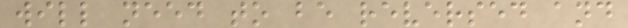will need to be reversed and
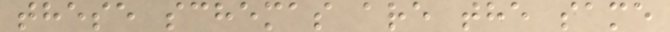these schemas are the same
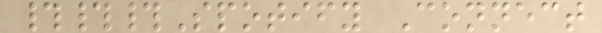###Spotify Connect
